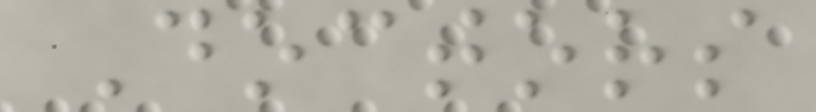Doctors
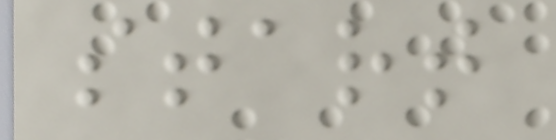start
